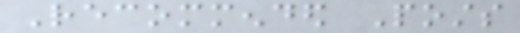Recommended Posts
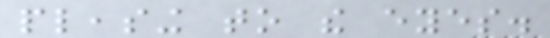pleasing to the eyes.
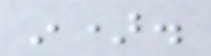in).
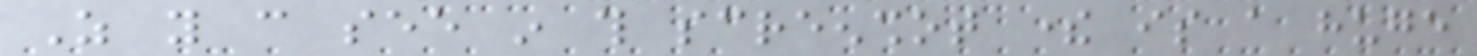As you can see in this screenshot there is a huge
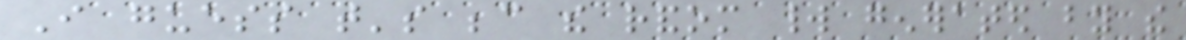I guess that's because the random world generated by the
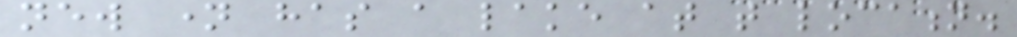new name has a lake at that location.
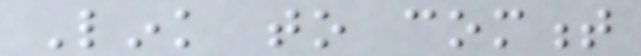Link to comment
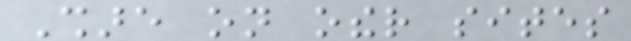Share on other sites
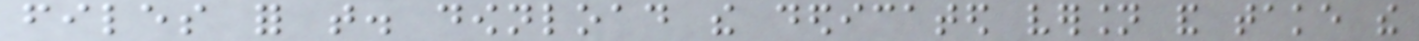files for that. download the dedicated version and take the
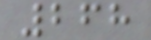268
